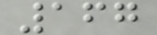167
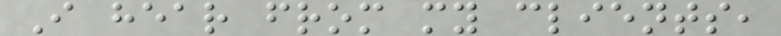I hear from my clients,
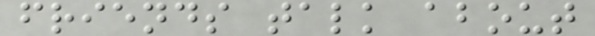friends talk about
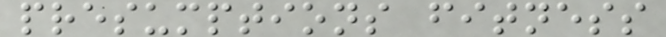presumptions fitness
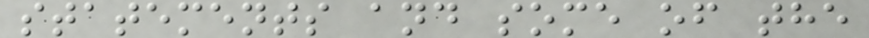statements and some of the
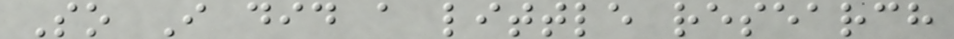So I did a little research
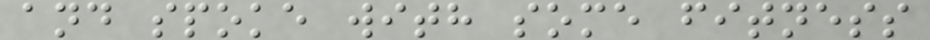and spoke with some fitness
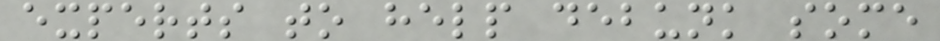experts to help debunk some
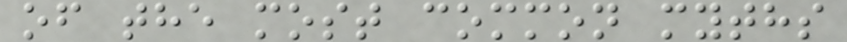of the most common myths
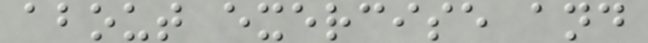about exercise and
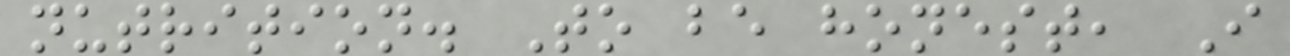nutrition. To be honest, I
